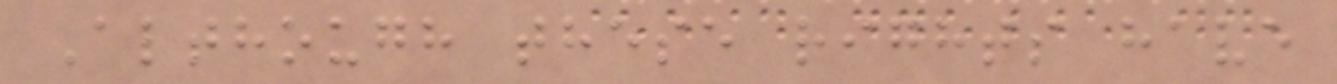Although these rights have
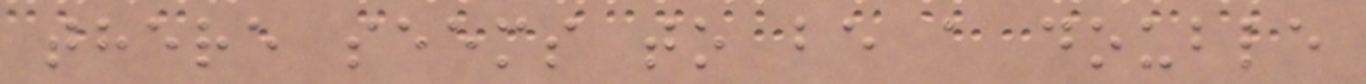there seems to be a double
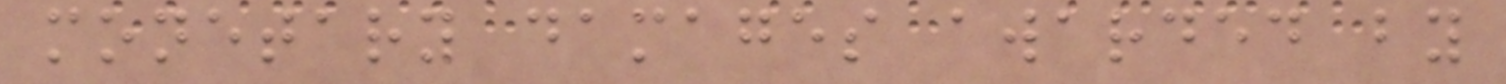monetary damages awarded by
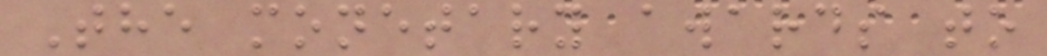The monetary awards to
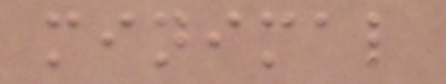minimal
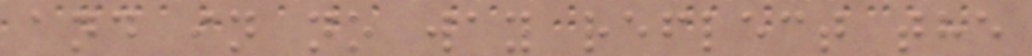and in no way reflect the
